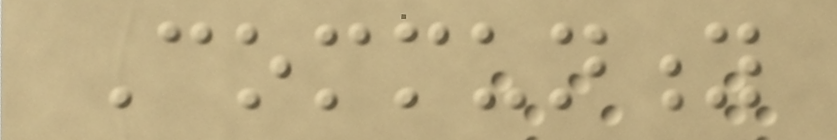Community
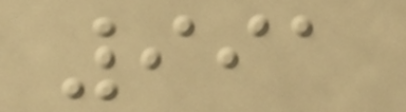991
